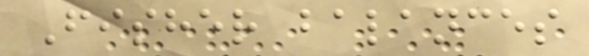Fisher balances
